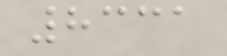8331
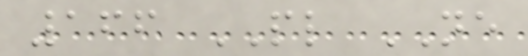166 PL NE
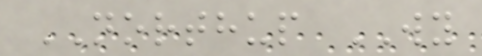NORTHUP WY
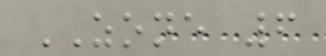ZONE 6
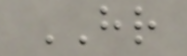HR
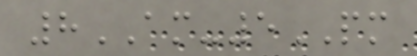8AM-5PM
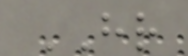HR
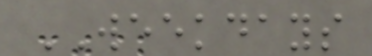WEEKDAYS
